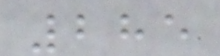285
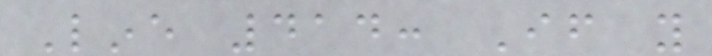Line 414: If you
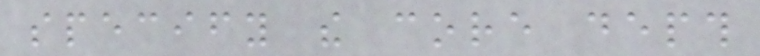specify the core depth
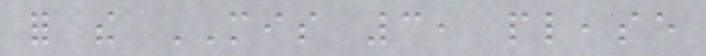for the MIS 3, please
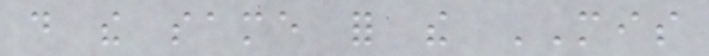do the same for the MIS
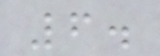6.
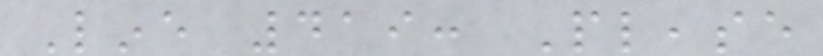Line 419: Please
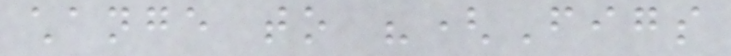change to "(Figs
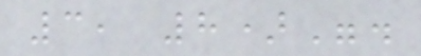3, 8)".
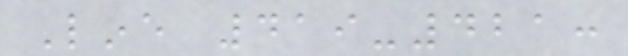Line 419-421:
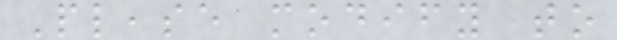Please modify to
